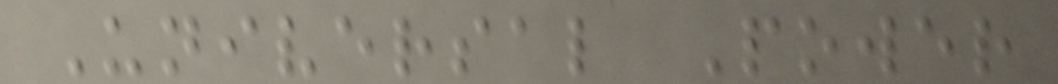Universal Power
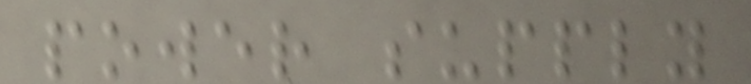power supply
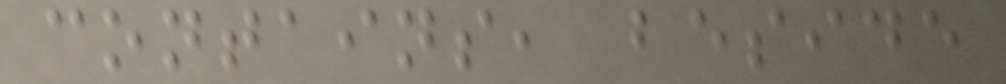contains, beside
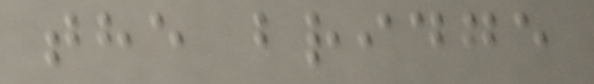the bridge
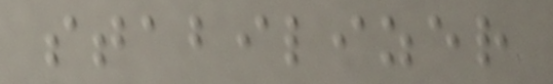stabilizer
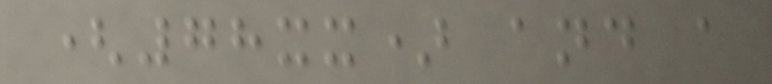(78xx) and a
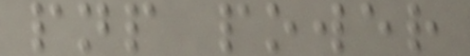pnp power
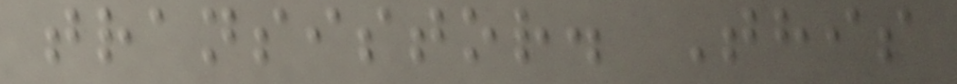transistor. This
